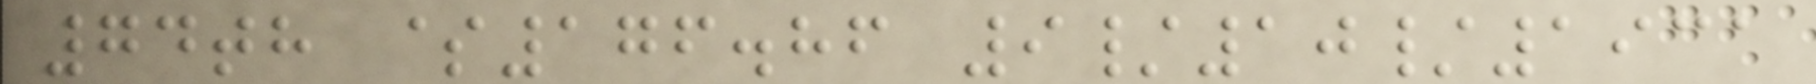74th $176.86 9/10/1931
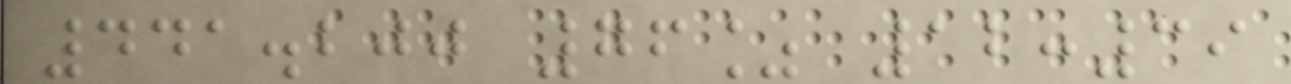441.200 76% 12:39
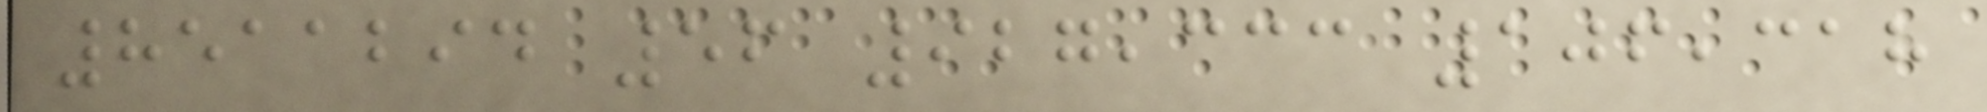8511294 56 927,333 106,318
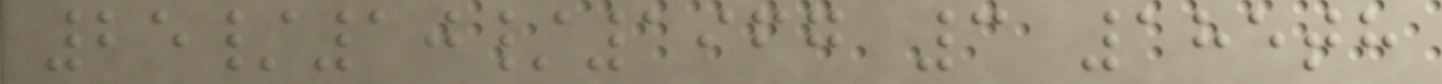25/10/1967 3 185th
